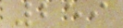259
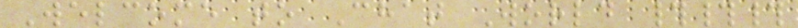Welcome to Chat World ###
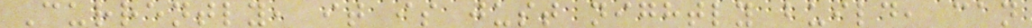Currently, it is just nightly build, can
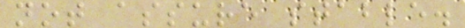not assure stable.
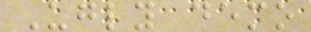Ugly demo
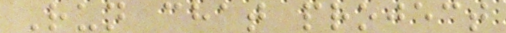Run chat project
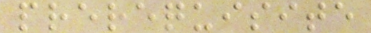prerequisite
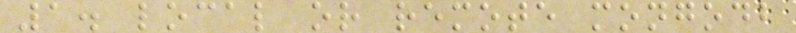1. local or remote mongodb
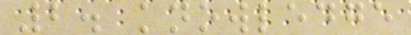2. knowledge
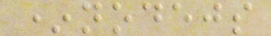*nodejs
